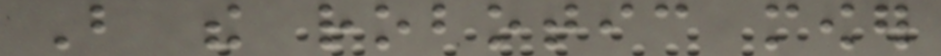But the robotic mower
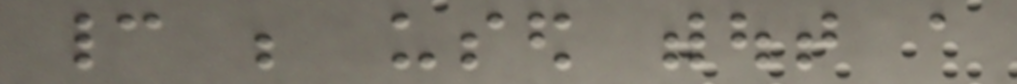cannot be used without a
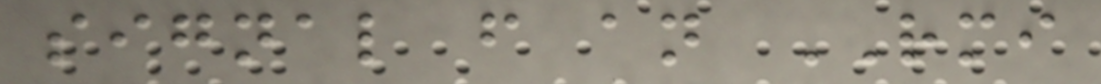signal from an RMI
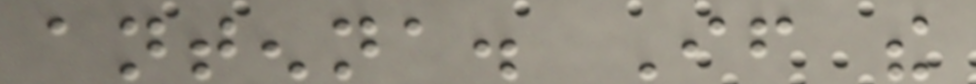antenna. If the
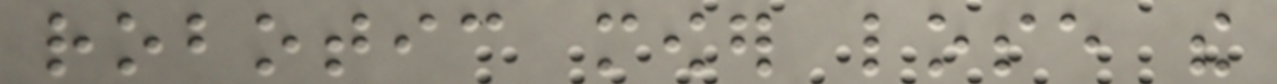robotic mower lose the
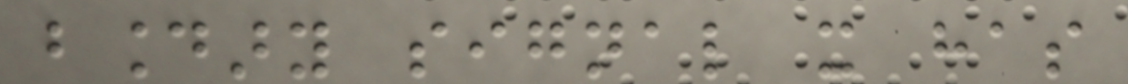boundary signal it has
